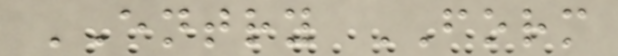ENTRY FORM
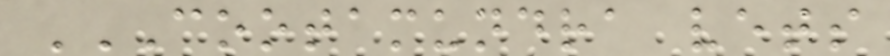COOTAMUNDRA VETS
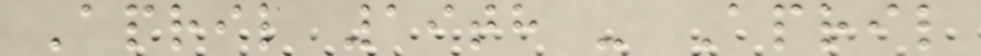April 19th - April
